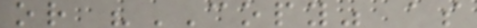or "COPY" as
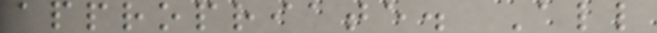appropriate. All
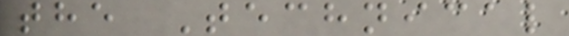the Technical
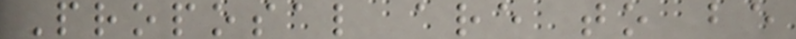Proposal are to be
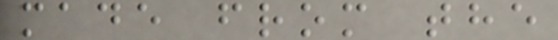made from the
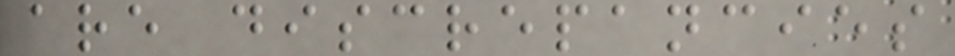are discrepancies
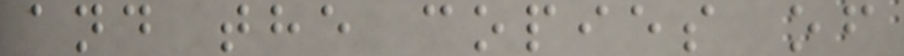and the copies of
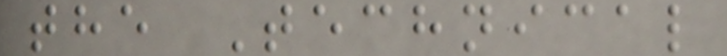the Technical
